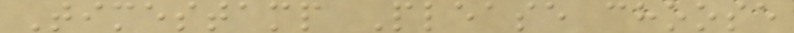Timestamp Please choose
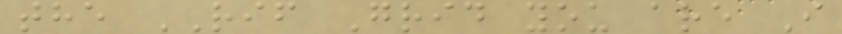the RIF Grid you are I
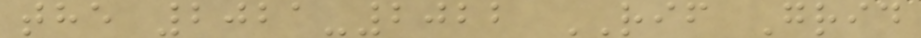the 2021-2022 RIF Grid
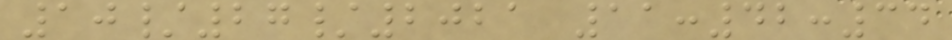10/27/2021 11:42:34
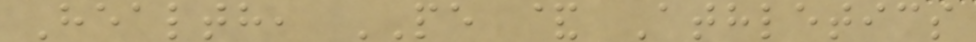Health, PE & Athletics
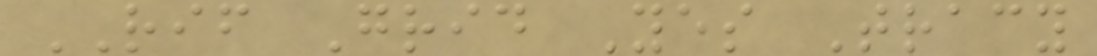RIF Grid Yes Tracy
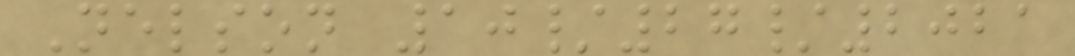Nelson 10/27/2021
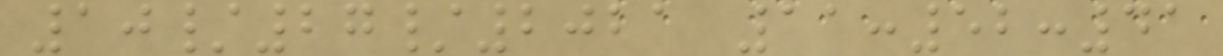10/27/2021 11:52:41
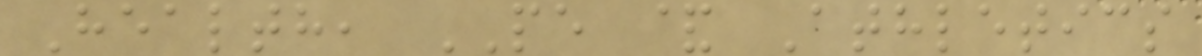Health, PE & Athletics
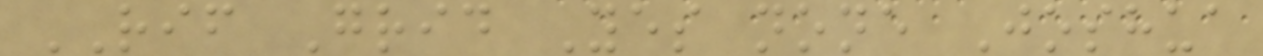RIF Grid Yes none Joshua
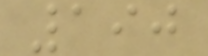190
